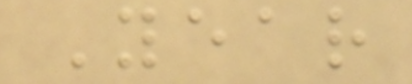Year
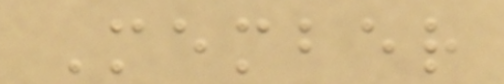Member
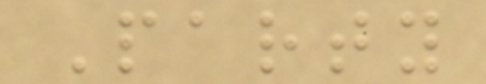Party
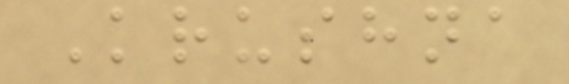Krushna
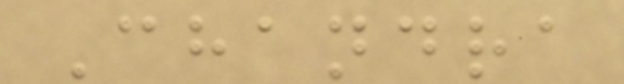Chandra
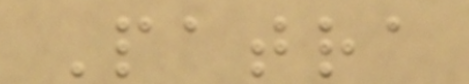Patra
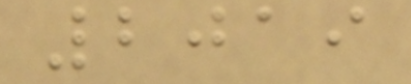2019
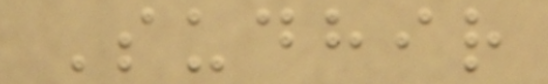Sudhir
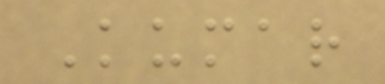Kumar
